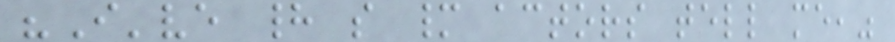"I've had so many actors tell me,"
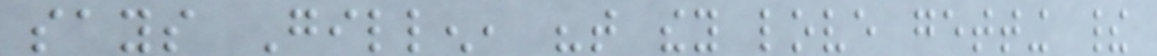says Gillen, "that they love getting their
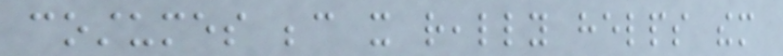costumes because it really helps them
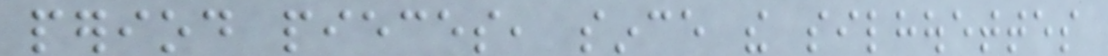period pieces, since the silhouettes
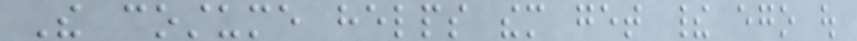The costume helps them get their ego out
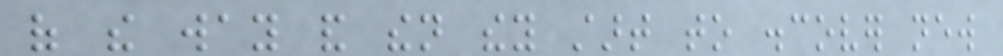of the way and then they start to discover new
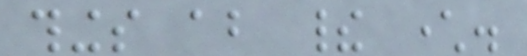things about their character.
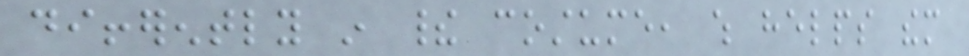differently in their costume, which helps them
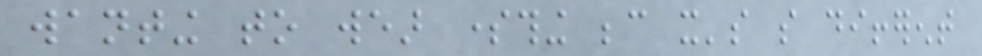wanting to wear something because it's so different
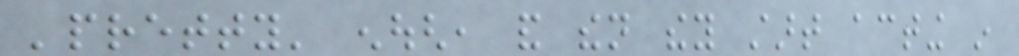'pretty' enough, and then they start acting in
